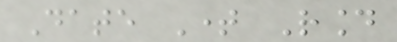Date Time Round
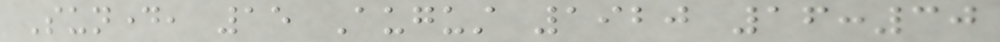Sunday, 15 August 1920 16:30
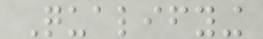Qualifying
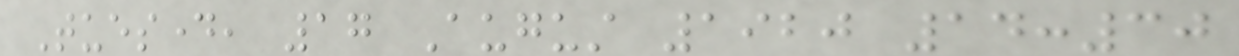Tuesday, 17 August 1920 14:30
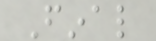Final
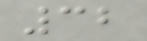32
